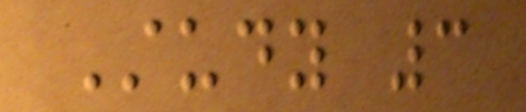Study 3
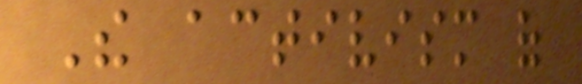The activism of
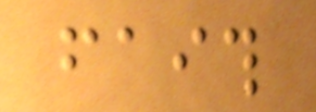faith
